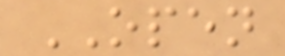OPEN
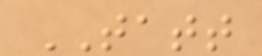TATT
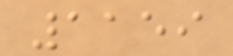1159
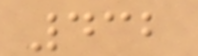432
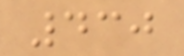430
